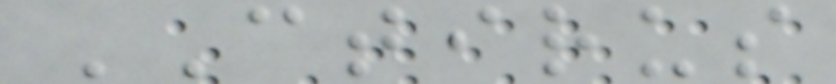CTIRUS
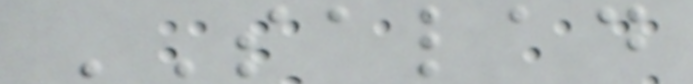SALAD
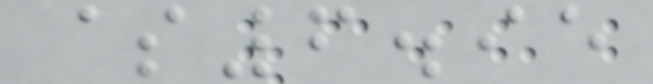$6.95
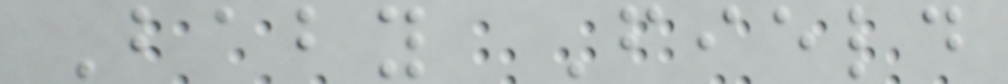Baby Field
